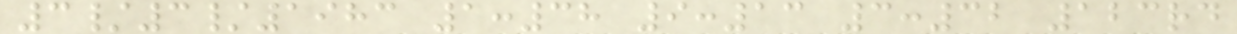3/3/1983 1:38 9:13 3:32 123rd
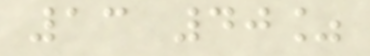13 40%
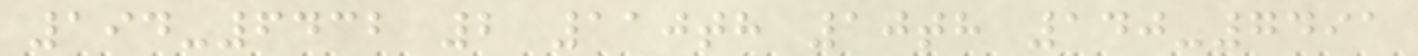194-6432 2 110th 10th 140-7491
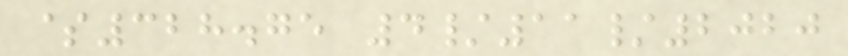$328.75 4/11/2020
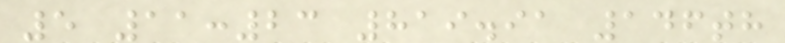5 11:23 819.91 146th
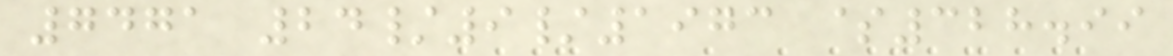7471 24/9/1973 $328.99
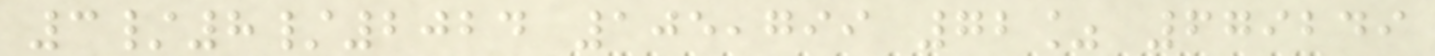3/8/2024 105,799 72% 679249
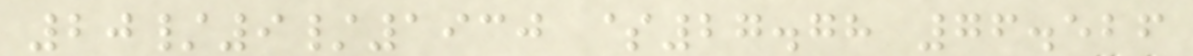20/9/1930 $27.78 76.526
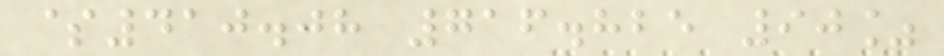$410.08 716.825 90%
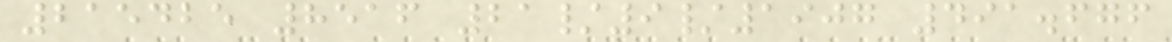215425 8516 21/9/1907 491.676
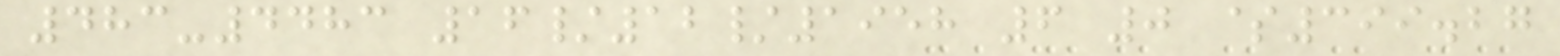483-4483 16/12/1958 6 0 $399.27
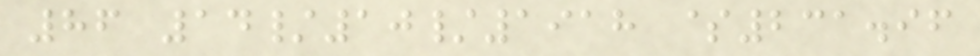86 14/10/1918 $231.96
